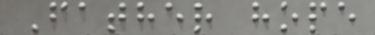Father hope
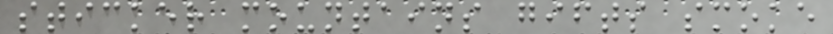sticker mountains gifts smoke
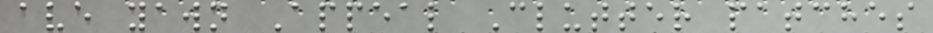ave yawn Appeal Clutter patches
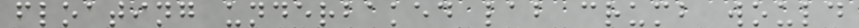floating underbaked lab crumb would
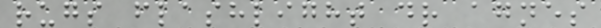rugs flashlight dr agnes
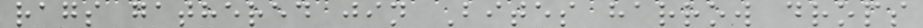rags gathered jin Bites harrow drops
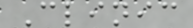Clinic
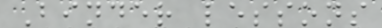Binder lessons
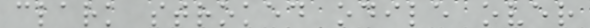clark stroked odile over
